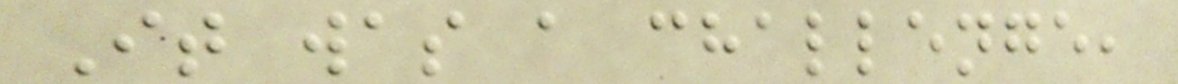It was a challenge,
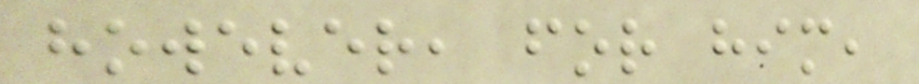however, for him,
